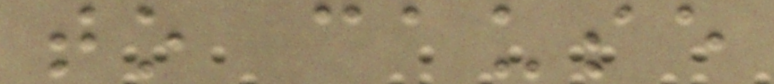to cause
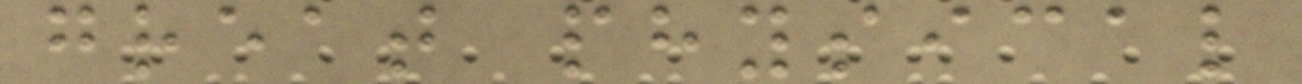great physical
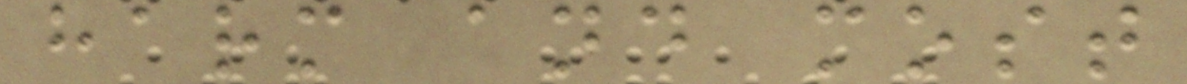harm and most
